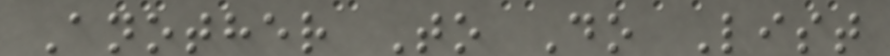Another To Do List
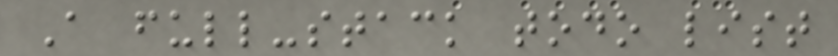A full-stack todo list
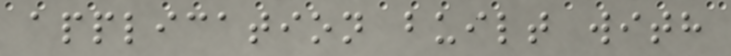application built with
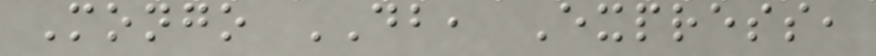Mongo DB, Express,
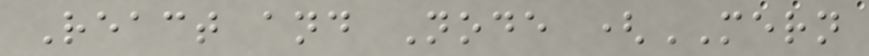React and Node (MERN
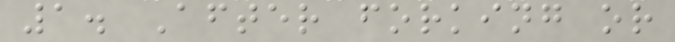1. After forking or
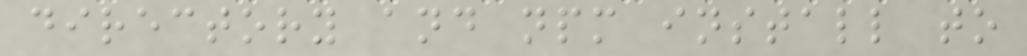directory and npm install to
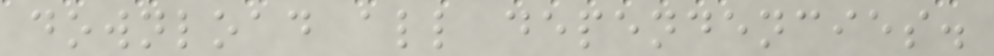download all dependencies.
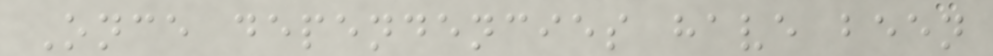Once dependencies have been
